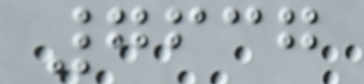7637
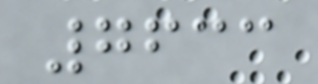7633
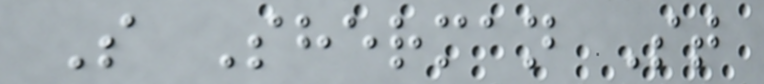S Sherman St
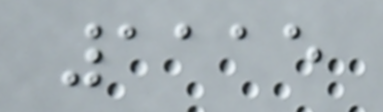1115
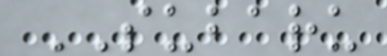SUBARU
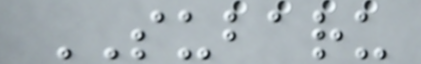SUBARU
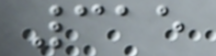315
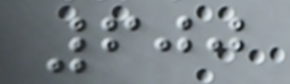600
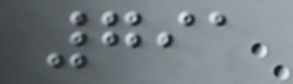791
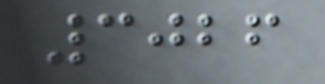3026
